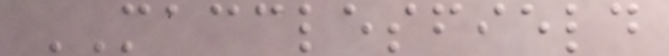MACCLESFIELD
